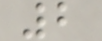2
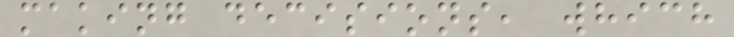making decisions, which
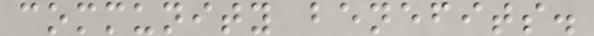community benefits.
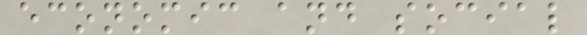economic and social
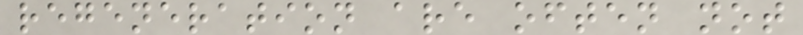regeneration are often not
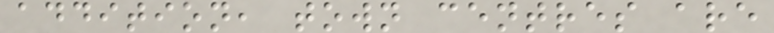addition, town centres are
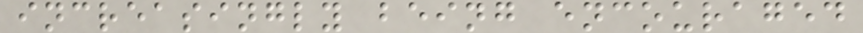increasingly being encouraged
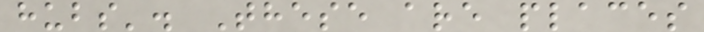hubs'. These are places
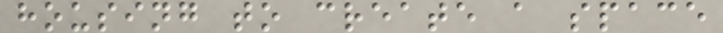housing to create a space
